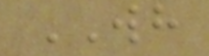WH
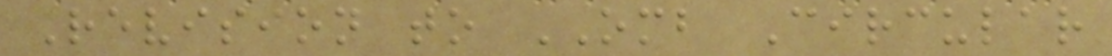Revision to OMB Circular
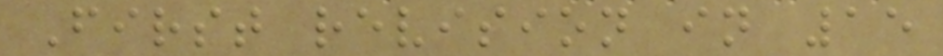First revision in 15
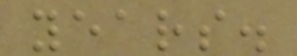years.
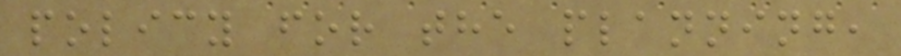policy for the planning,
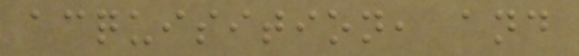acquisition, and
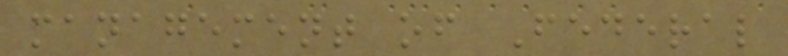management of Federal
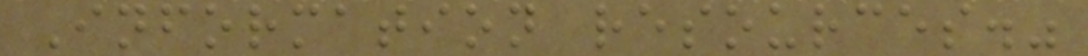Information resources."
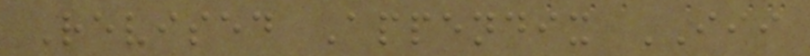Revised Appendix III
